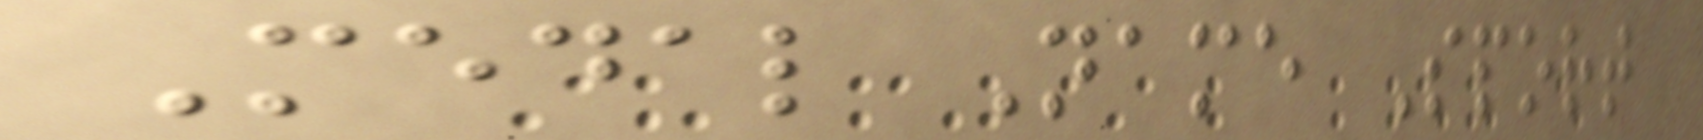Medal Name Sport
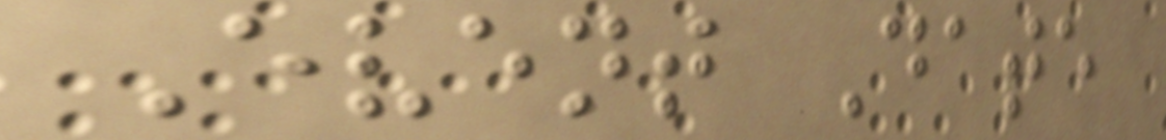Event Date
